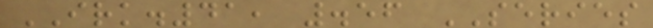IRK.41, .56 SERIES
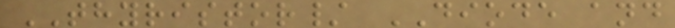THYRISTOR/ DIODE and
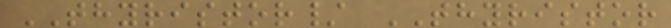THYRISTOR/ THYRISTOR
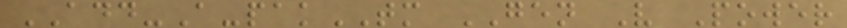ADD-A-pakTM GEN V Power
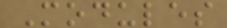Modules
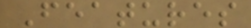Features
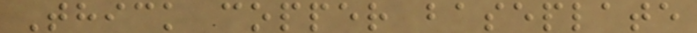Thick copper baseplate
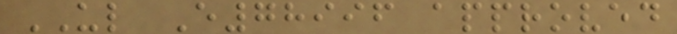UL E78996 approved
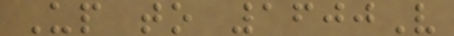Up to 1600V
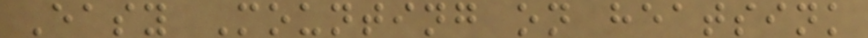Easy Mounting on heatsink
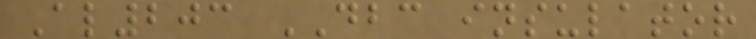Al203 DBC insulator
